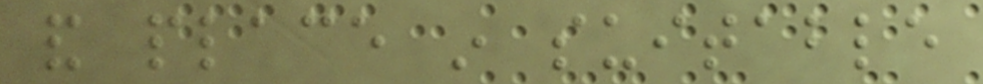and place in suitable
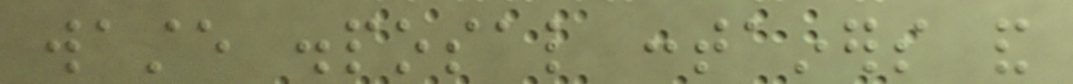waste disposal containers and
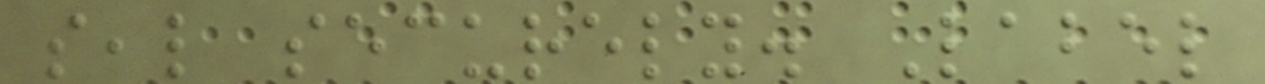seal securely. Label
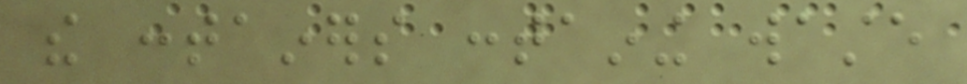the containers containing waste
